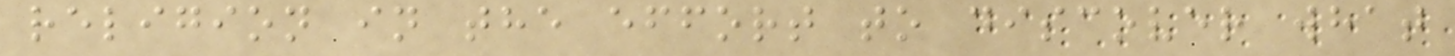religion in the effort to discover what
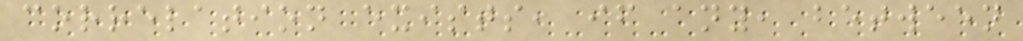correlation exists, if any, between
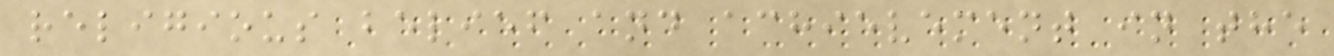religious belief and achievement in the
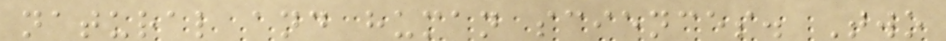natural and human sciences. Two
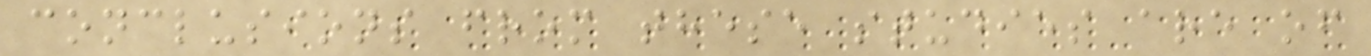conclusions from these studies are of
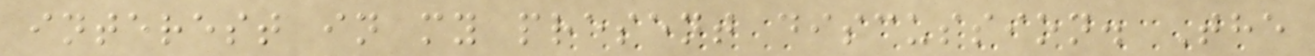interest in my present discussion. The
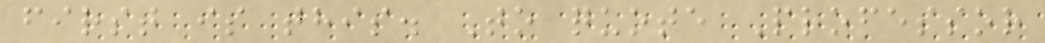first is this. To quote Professor
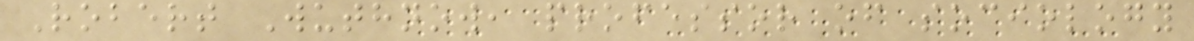Robert Wuthnow, professor of sociology
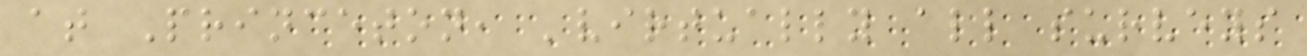at Princeton, 'virtually all surveys
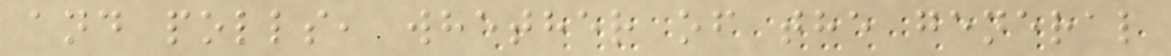and polls, whether of the general
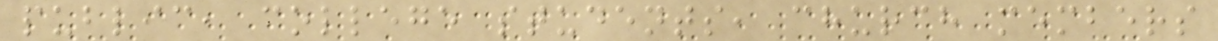public, college students, church members
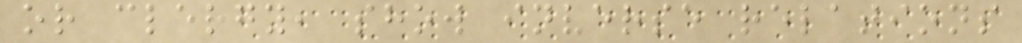or clergy, show inverse relations
